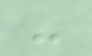-
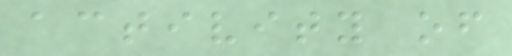activity of
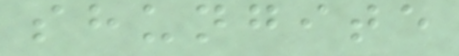shungite
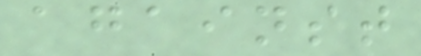against
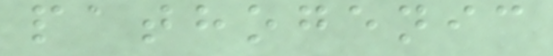pathogenic
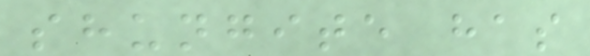shungite has
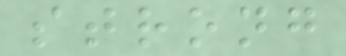strong
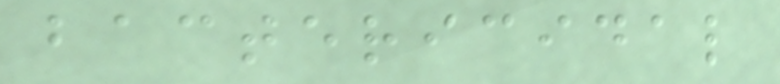bactericidal
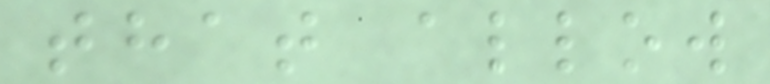that allow
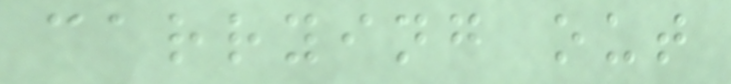carrying out
